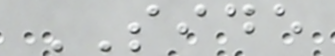SIDE
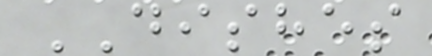DISHES
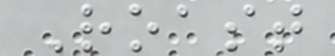Roast
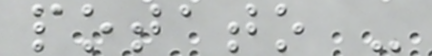potato -
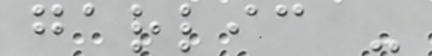garlic -
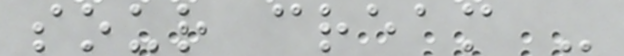sour cream -
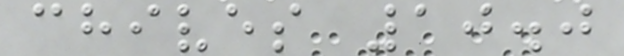chives 10.0
